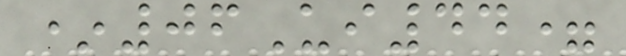*06Ui44=
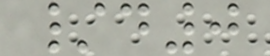/d0
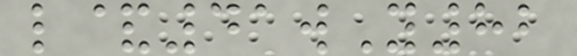l&41wY82
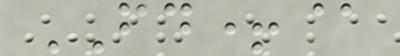FD+@
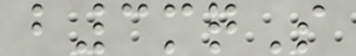b3mqS
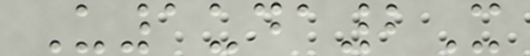U1uda2X
